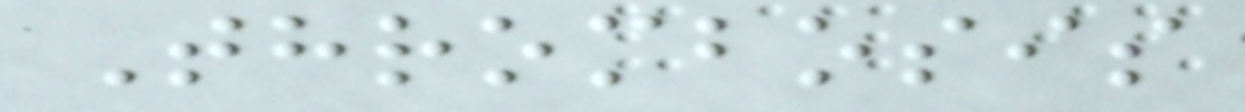Thrombosis
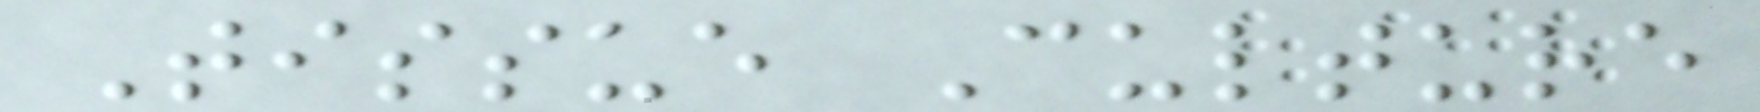Tissue Culture
